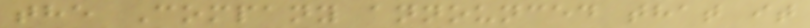the Company announced that it
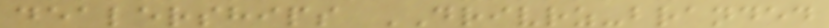dealerships DRIVRZ-branded
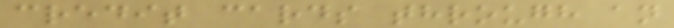credit cards through an
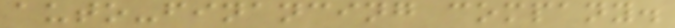auto-financing company.
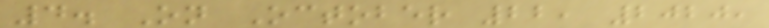4. On October 22, 2020,
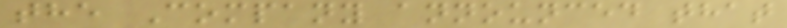the Company announced that
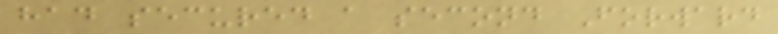had secured a second Forward
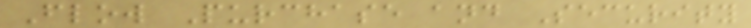Flow Purchase and Security
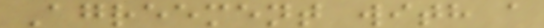Agreement with a
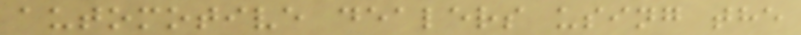automotive dealers using the
